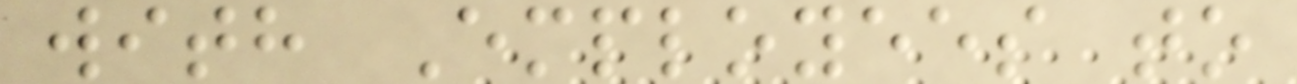with Employees to
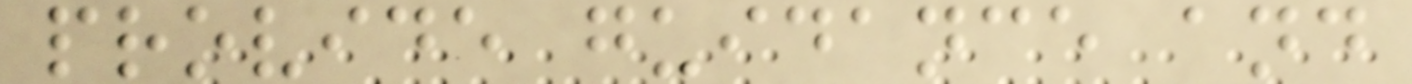provide guidance and
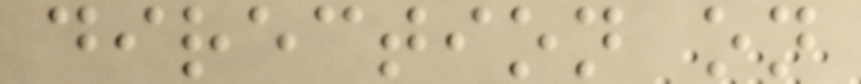direction on
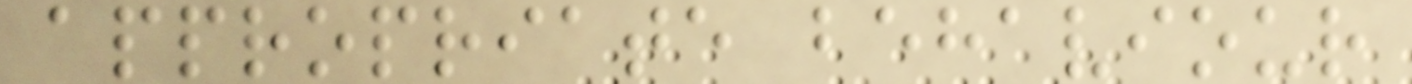appropriate behaviour
